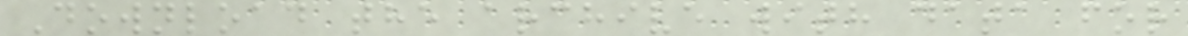Download the archive with data for
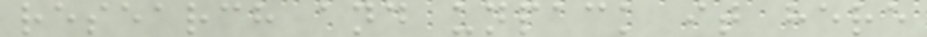research and unpack it here
